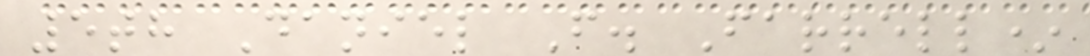5th Daniel F. Farrell*
